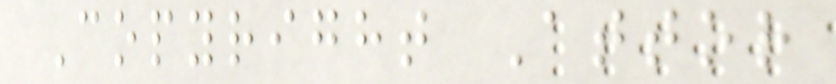Copyright Attor
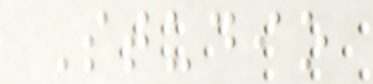Studio
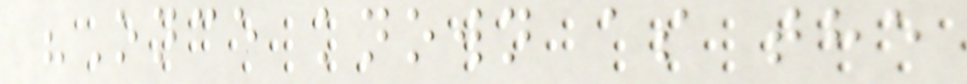"Once known as the
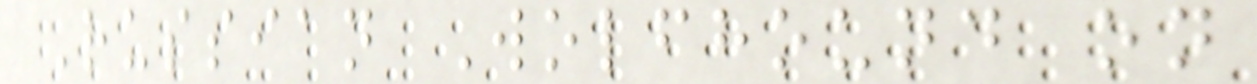Russian Wolfhound on
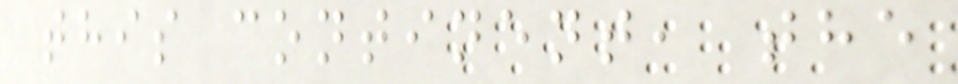this continent, the
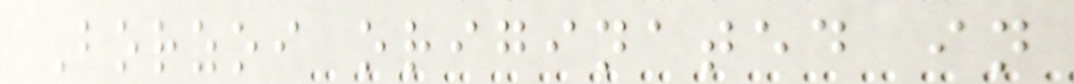Borzoi originated in
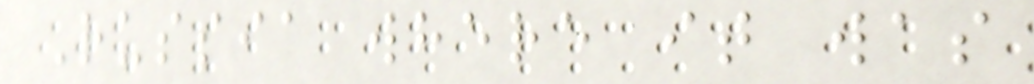Russia where it was
